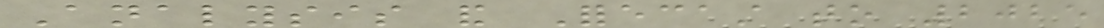Analysis and Forecast to 2025
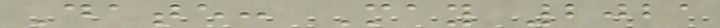Date: May 2021
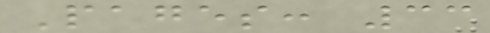Pages: 33
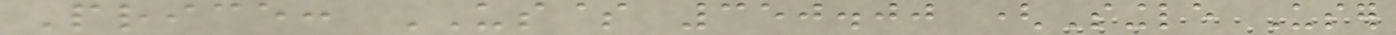Price: US$ 350.00 (Single User
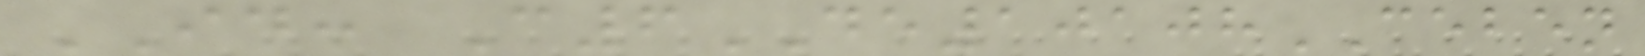ID: C6DE10108CEBEN
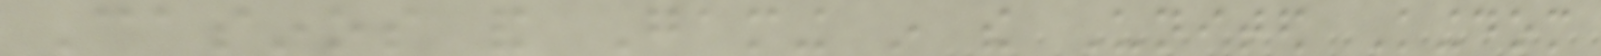Casinos and Gaming in the United Kingdom
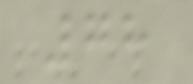78
